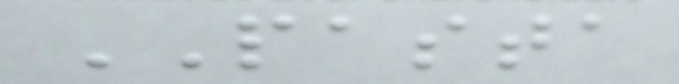PASTA
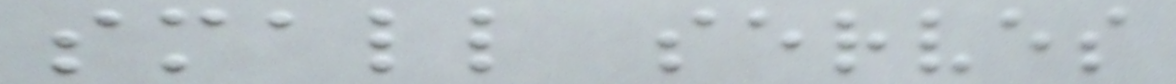small serves
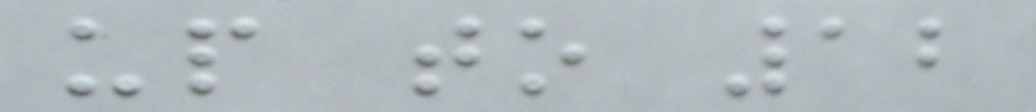up to 12
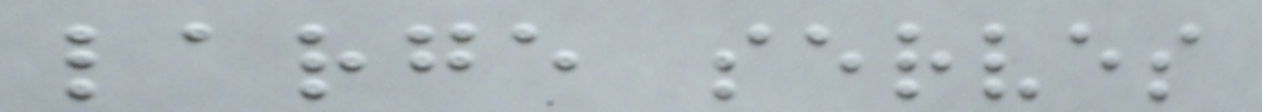large serves
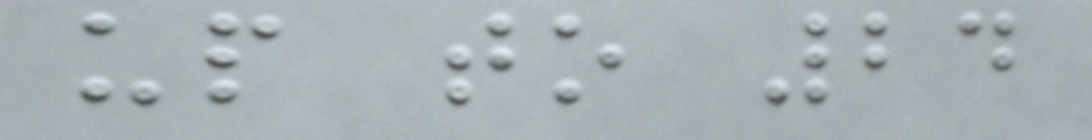up to 24
